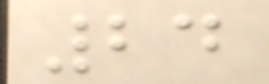24
